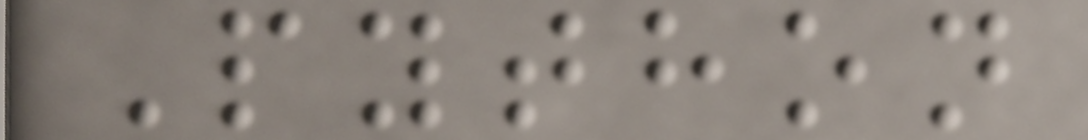Python
